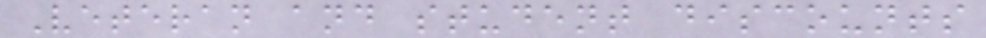Veteran and student discounts
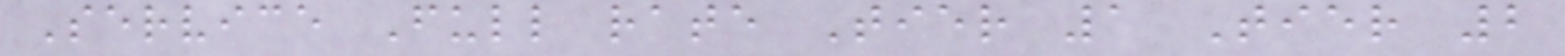Service Full rate Tier 1 Tier 2
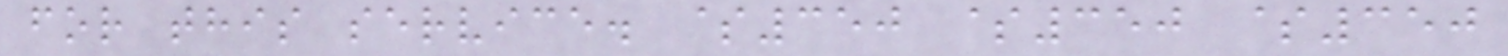for this service. $350 $350 $350
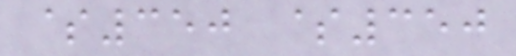$350 $350
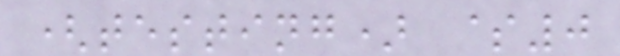(testing) $0
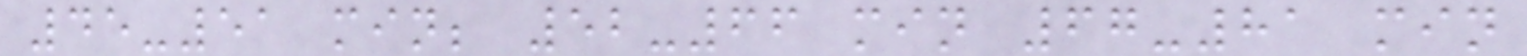45-51 min; 52-66 min 67-81 min
